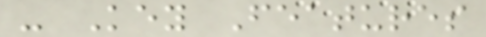- Key Features
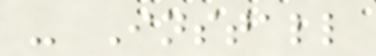- Install
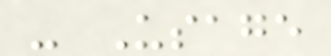- Usage
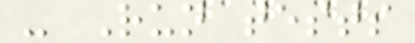- Run tests
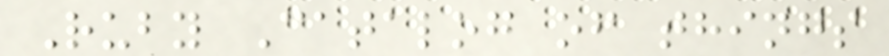Ruby Catalog of things
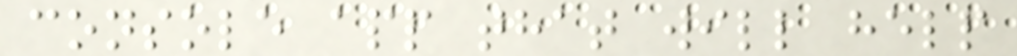console app that will help
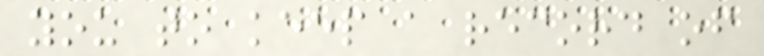you to keep a record of
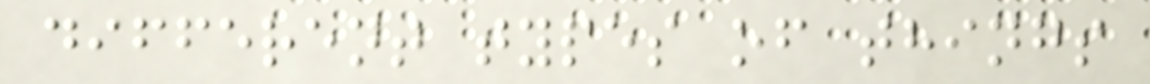different types of things
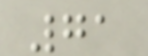71
